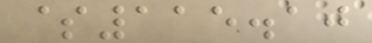$115.10
